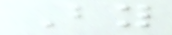By
